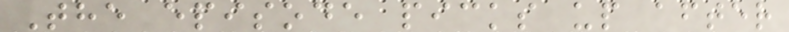The episode picks up after
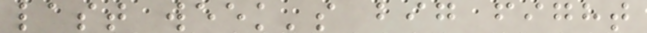last week's big fight
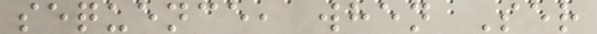sequence, when Ser
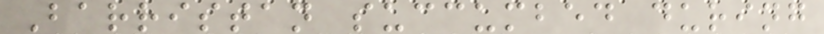Barristan succumbed during
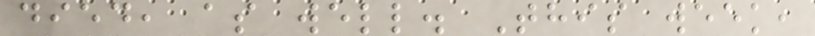died, as well. This week,
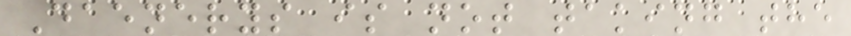Daenerys is not taking the
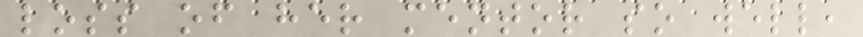loss of her mentor so well,
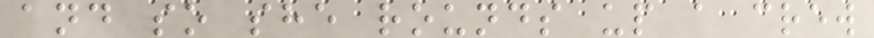and so she rounds up a crew
